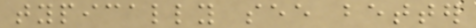typically see better
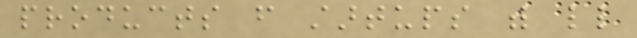products from startups with little
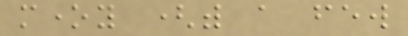money (with a few
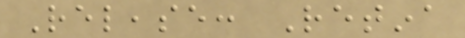Release: Retina
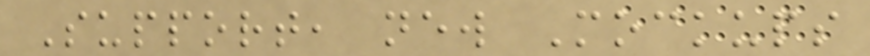Support, new Mockups
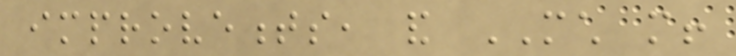improvements, and MUCH more!
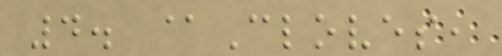4. @Cloves,
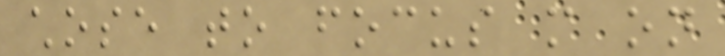chose to focus more on
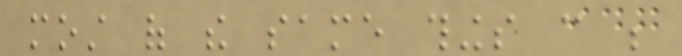most of the same things can be
